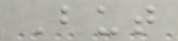But
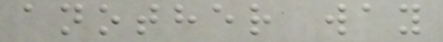another way
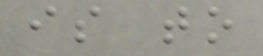is to
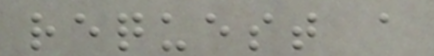request a
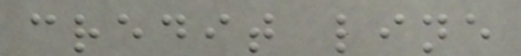credit line
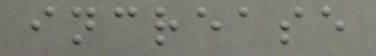increase
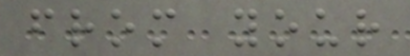from your
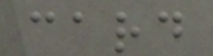card
